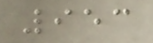953
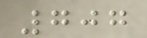707
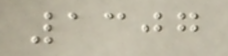1307
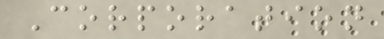Corporation
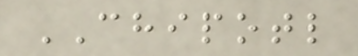CHIPOTL
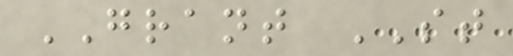GRANT ST
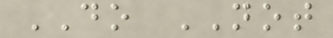DO NOT
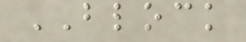BLOCK
